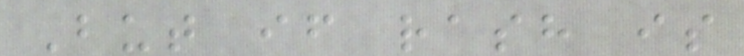But if rash is
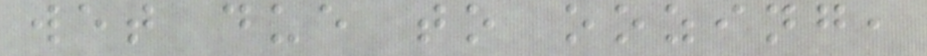wet due to oozing,
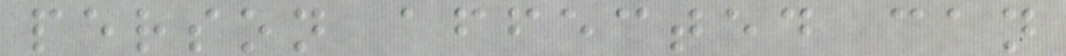person affected can
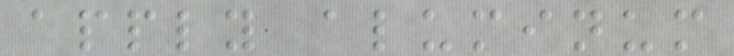apply aluminum
